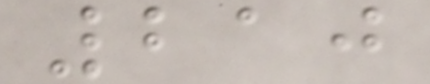210
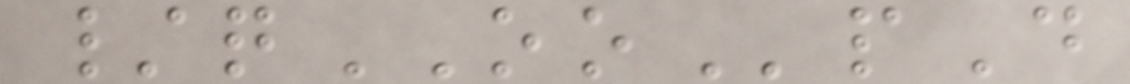/qOOpD
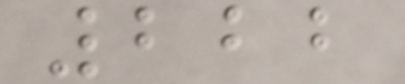222
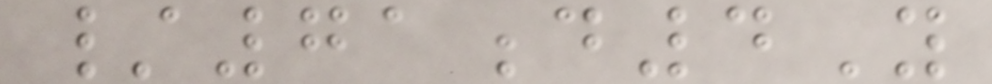/71d4Y
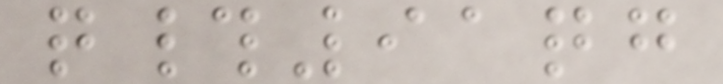q#91qg
